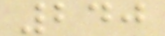240
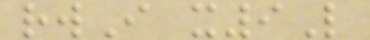rwI x9L
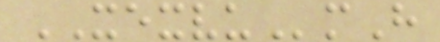XEXVUmH
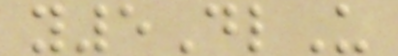y5DlU
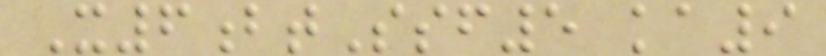X6btSsf5 ka9
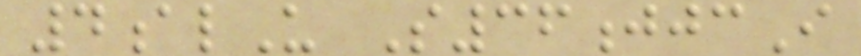4alU S36jjcI
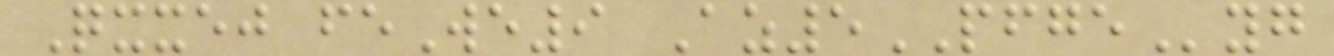Qxxej feWe9 Az5PFGEyg
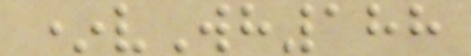*vWh188
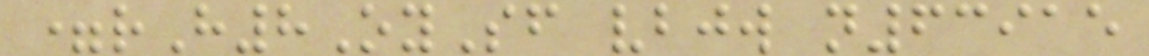=rH8OySf vbjw n63915
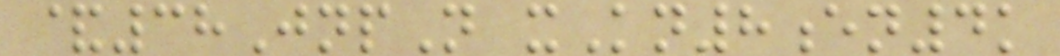&38JnpN xKn8en4k
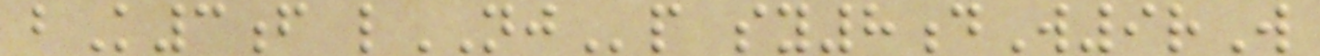bK3f lNJp sy8dW9rW
